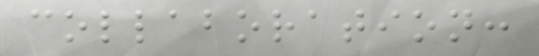collaboration:
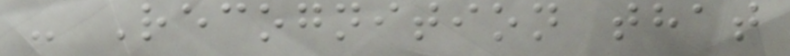- Recognition that
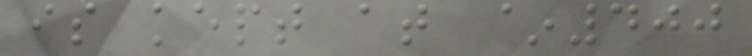is kept at ~400
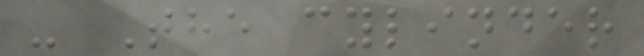- The cylinder
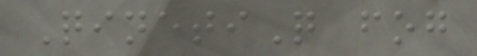QinetiQ fog
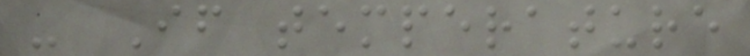- If temperature
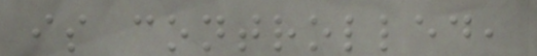is controlled,
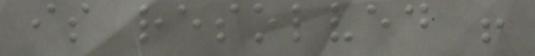is resolved !
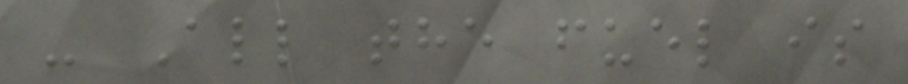- All the fuel is
